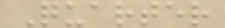Quarter
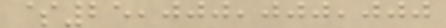$25,000,000,000
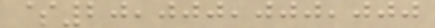$20,000,000,000
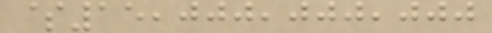$15,000,000,000
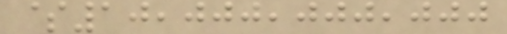$10,000,000,000
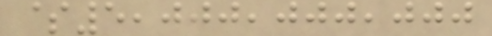$5,000,000,000
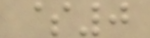$0
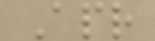Apr
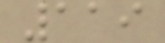119
